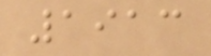1913
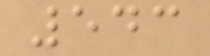543
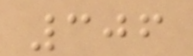306
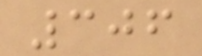306
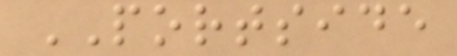PORTSIDE
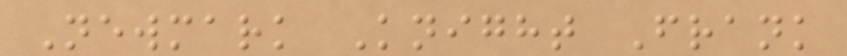Newmark Knight Frank
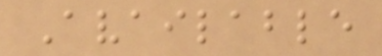Available
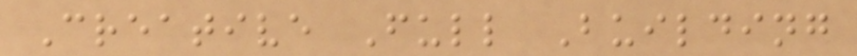Creative Full Building
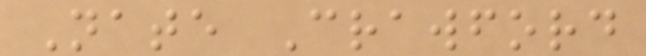Nate Crawford
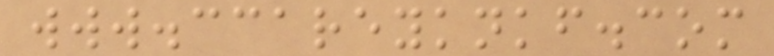www.ccareyknkf.com
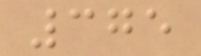375
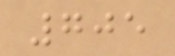705
